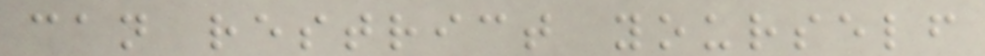can restrict yourself
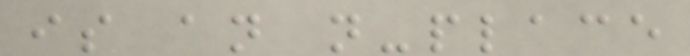is an n-place
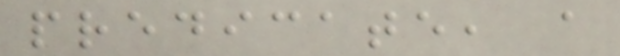predicate, a
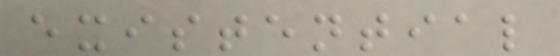existential
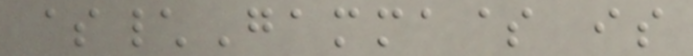$\Gamma$ is
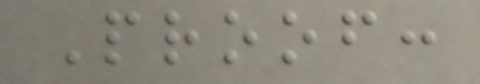Proof:
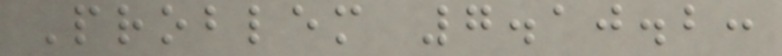Problem 7.10.2:
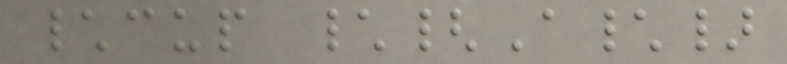\cup \{A\}
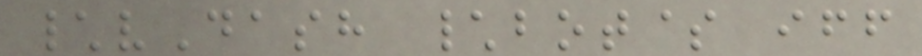\vDash \bot$ iff
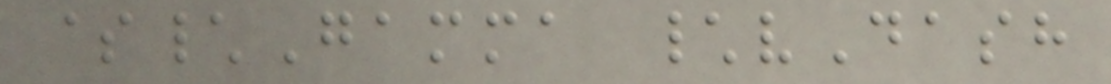$\Gamma \vDash
